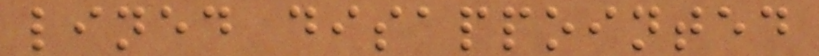lined disappointed
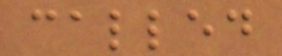called
